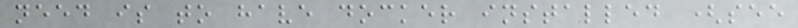need is to have docker installed (see
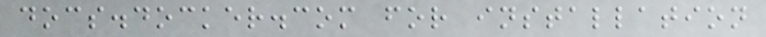docs.docker.com for installation
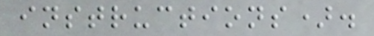instructions).
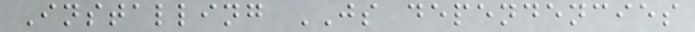Installing JS dependencies
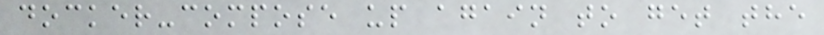docker-compose up again to get the
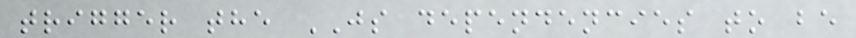trigger the JS dependencies to be
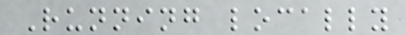Running locally
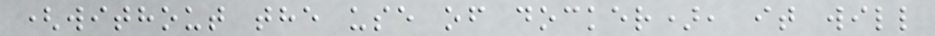(without the use of docker), it will
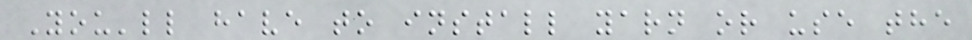You'll have to install yarn or use the
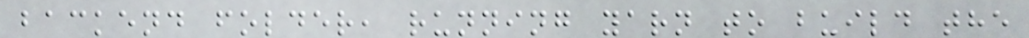backend folder, running yarn to build the
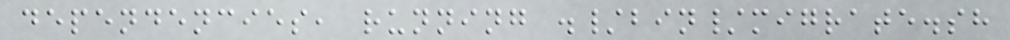dependencies, running ./bin/migrate.sh
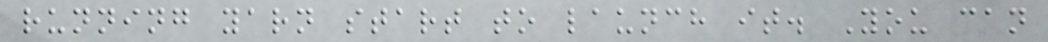running yarn start to launch it. You can
